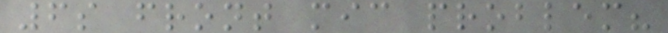6s front mic problem?
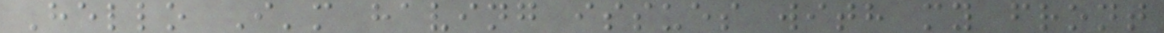Hello I'm having issues with my front
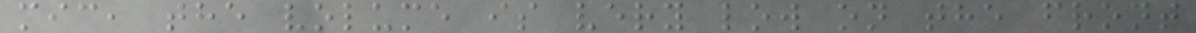mic, the volume is very low on the front
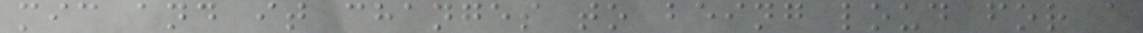mic and it changes to being loud for a
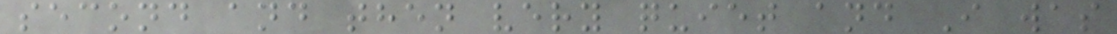second and then very quiet and I was
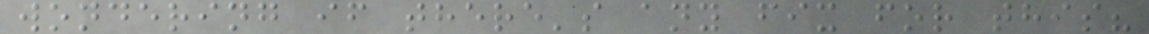wondering if there's any fix for this?
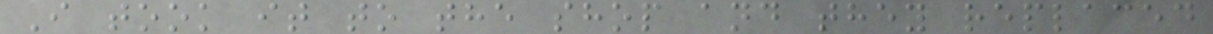I took it to the shop and they replaced
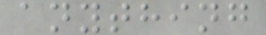anything
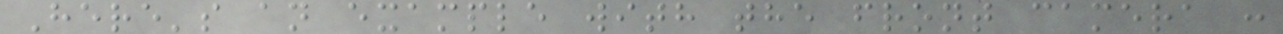Here's an example with the front camera :
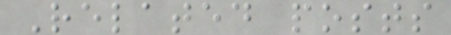Related posts
